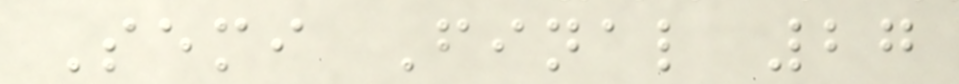Semi Final 27
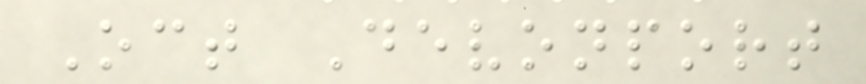Oct Devonport
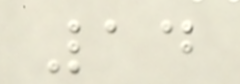14
